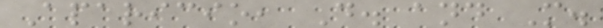Aparicio, D. and M.
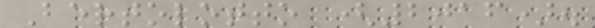Bertolotto (2016).
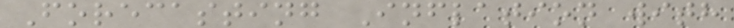Forecasting Inflation with
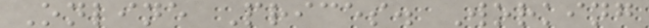Online Prices. Working
